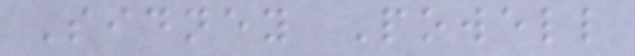Sidney Powell
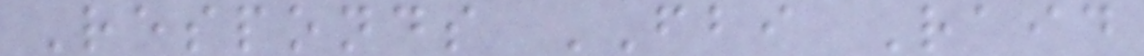Responds FBI Raid
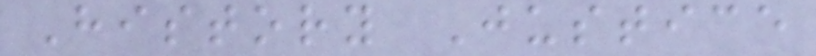History Justice
